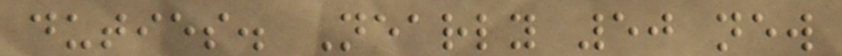duties. Nearly 50 new
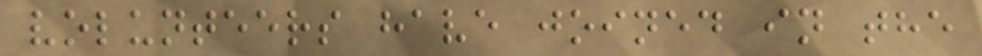volunteers have joined in the
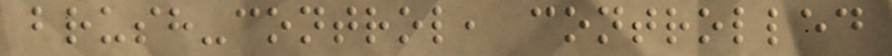brush-control, controlled
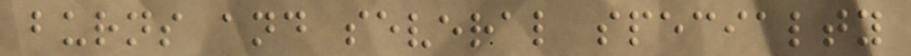burns and several specialty
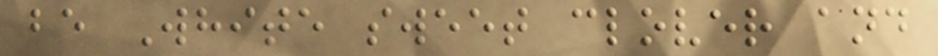be White sweet clover and
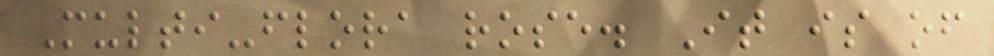Multi-flora rose. It is of
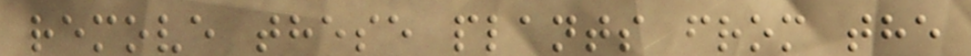remove these plants from the
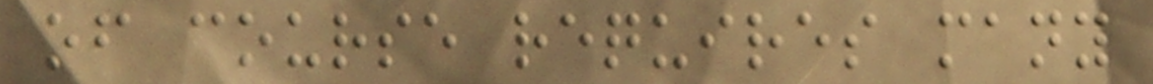of course requires many
